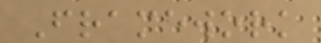Framework
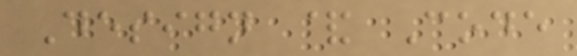Design & Code
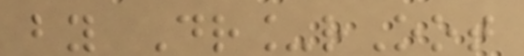by Dr_rOot
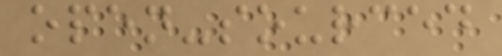open-sourced
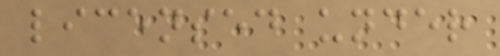licensed under
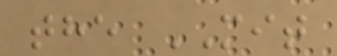the MIT
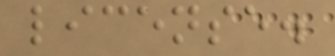license.
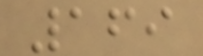169
